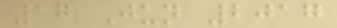17 Jun 2017
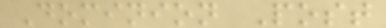Dominion Post
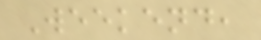Weekend,
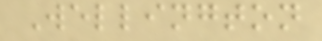Wellington
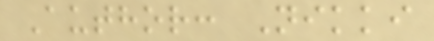Author: Nikki
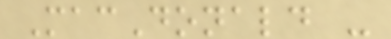MacDonald -
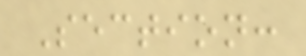Section:
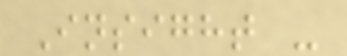Insight -
